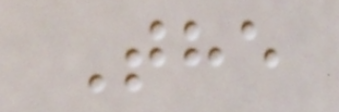The
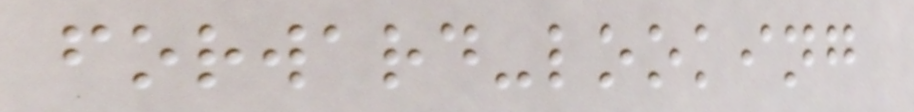forward-looking
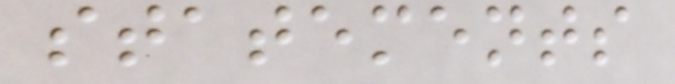statements
